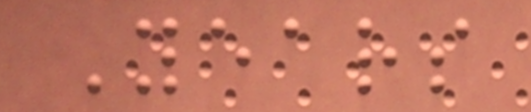Years
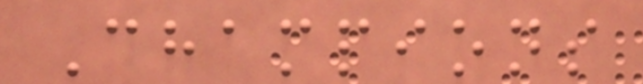Champions
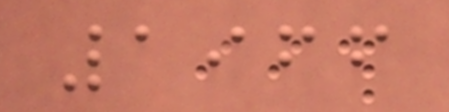1966
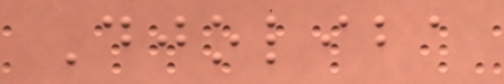Djoliba
